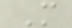M
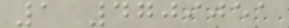1 4709051
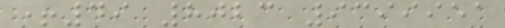+49 8023 9399951
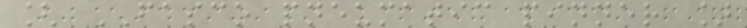[ FASCO pneumatic pinner ]
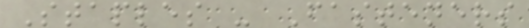Staples - Fasteners
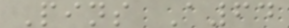Pins A64
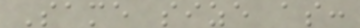Same size as:
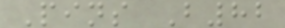Pins B82
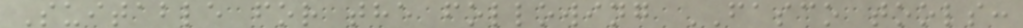Suitable for the following FASCO tools:
